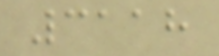3118
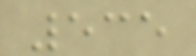535
